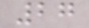27
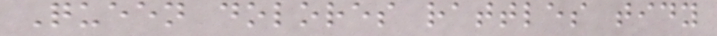Queen dolores rattles tidy
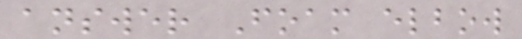answer Foam elbow
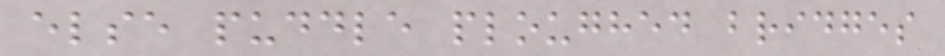else puddle ploughed bridges
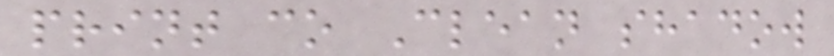print co Clean shadow
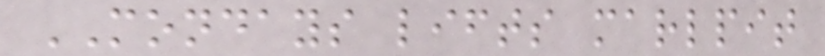MONDAYS lifts marlpit
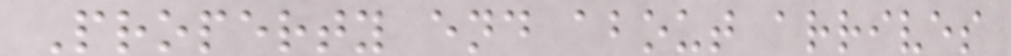Property end about arrives
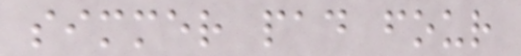simmer pad four
